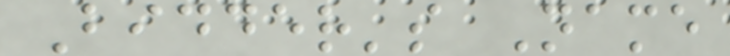Bidder's Name
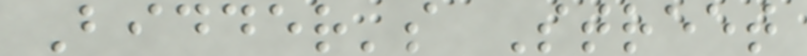Bidder's Street
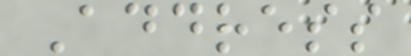Address
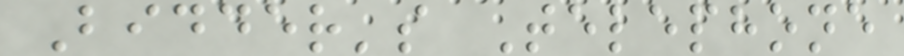Bidder's Telephone
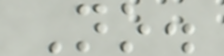No.
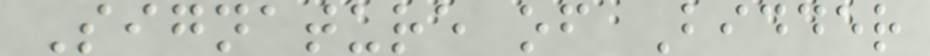Signature of Bidder
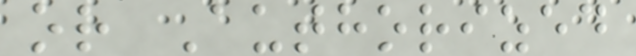or Authorized
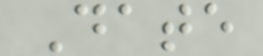Date
